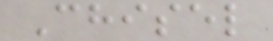Chisel
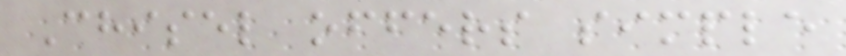Chisel offers simple
